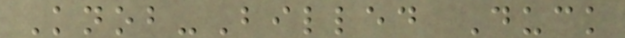Knob-Billed Duck
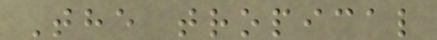The tropical
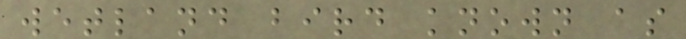wetland bird known as
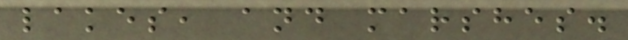lakes, and marshes.
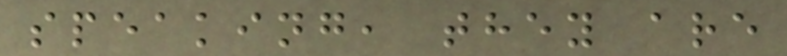speaking, they are
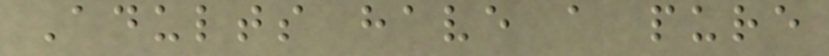Adults have a pure
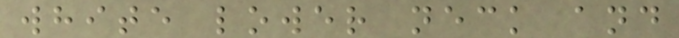white lower neck and
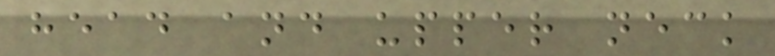head and upper neck
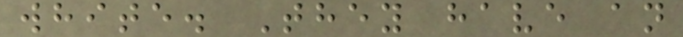white. They have an
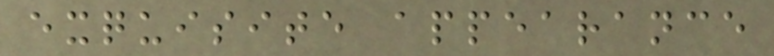exquisite appearance
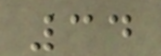34
